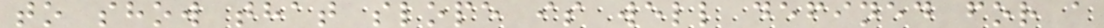to show that slope is well defined for a
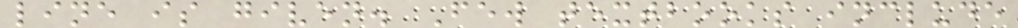line is given. Few textbooks include
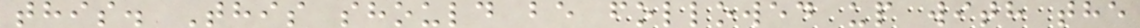this. This should be followed up with the
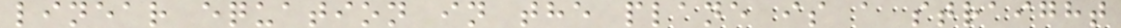linear equation in the plane is a straight
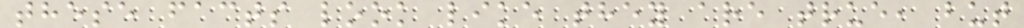these facts look like they are true, but
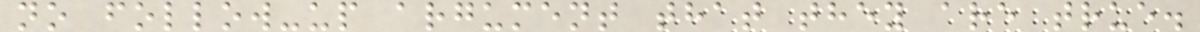no follow-up argument that they are true.
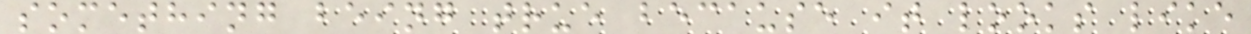something being true because it looks like
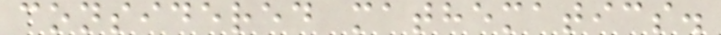considered mathematics.
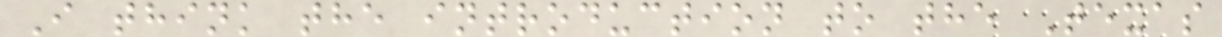I think the introduction to the Texas
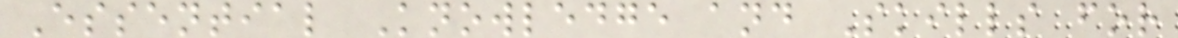Essential Knowledge and Skills for
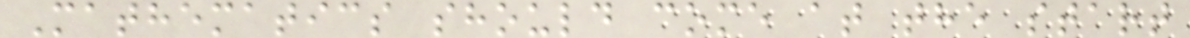Mathematics should come at the start
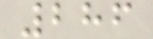286
